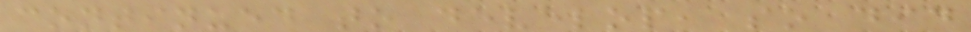continued to develop, so did
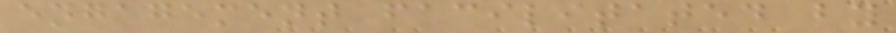engagement facilitated by
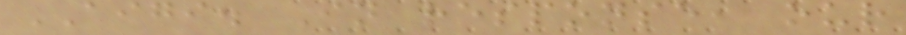AIGI. In response, our
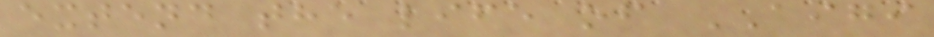extend the life of AIGI
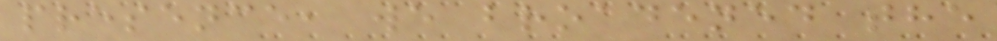presence, we broadened the
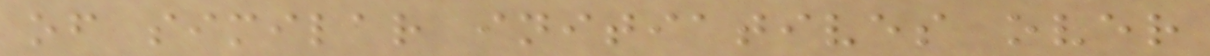of similar initiatives over
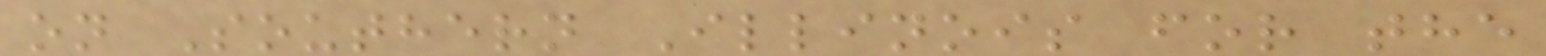on Southern Illinois for the
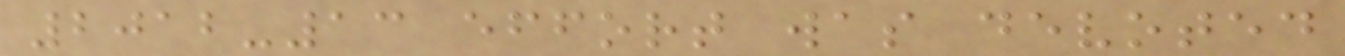2012-13 effort was devoted
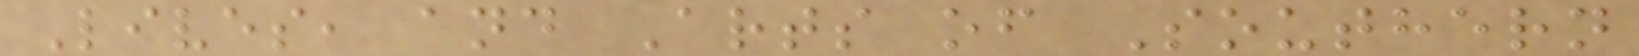Lives, and Arts of Southern
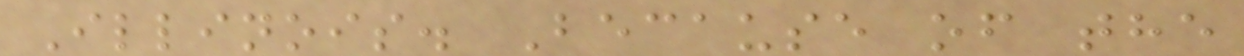Illinois. Because of the
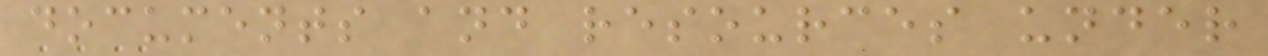documents and resources under
